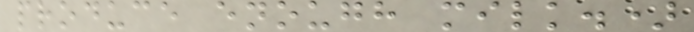produce enough milk.)
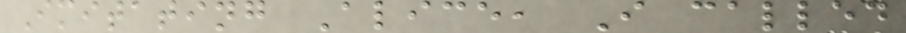Imitating Alice, I called
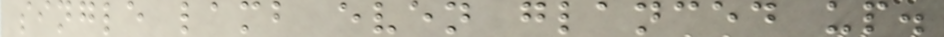single lamb even glanced up.
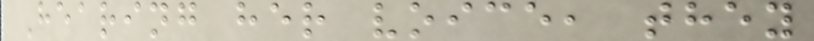Hearing her voice, they
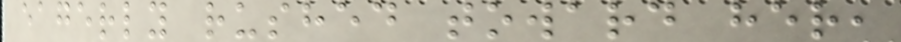eagerly rushed toward her,
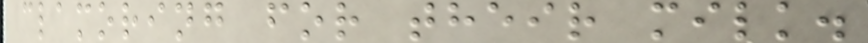clamoring for their milk.
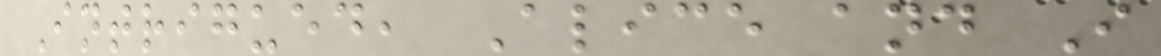Intrigued, Alice and I
